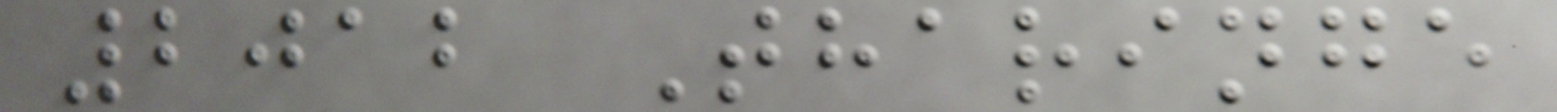2012 Tharinge
